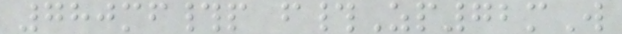780mf#p f#Zp72mW
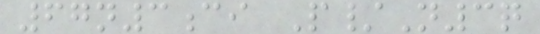67n3ci P/N3q
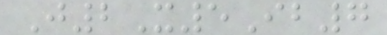J2X5Ib7
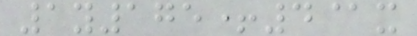1y175+4@x
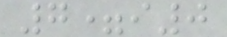7=i0
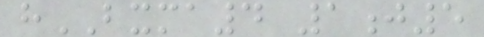hBXMA4 1j5
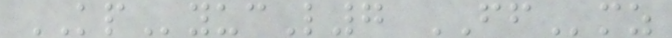KPyucL7 FFmz
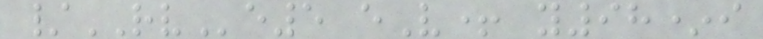/RVe5 eV+ y98*i
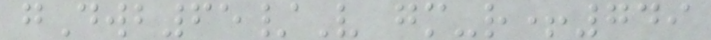gDwb65/V gm-r+749
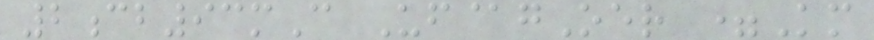2cb93mC Uf@gOer =Km
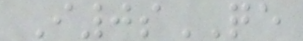I0sQE
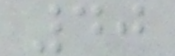40
